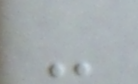-
